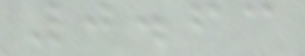0.63
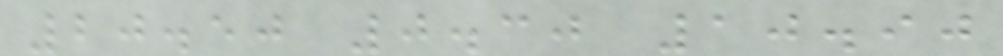20.50 0.30 10.90
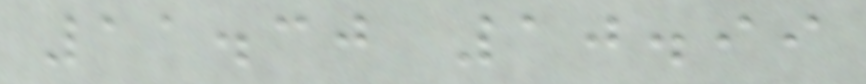11.30 10.99
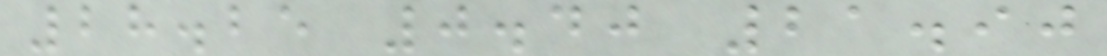28.25 0.40 21.90
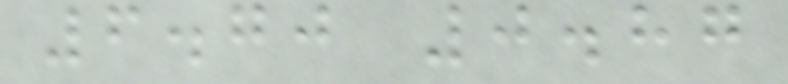6.70 0.87
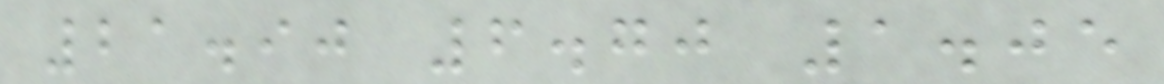21.90 6.70 1.05
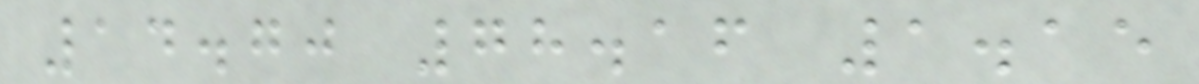14.70 78.16 1.15
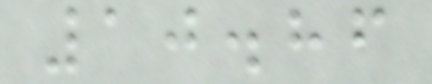10.86
